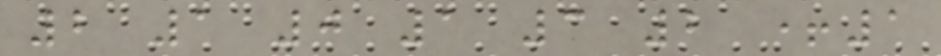2 1 0 1 3 2 +1
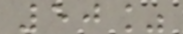50%
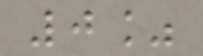0%
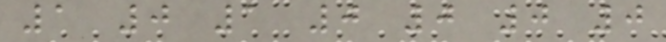1 0 1 0 0 0 0
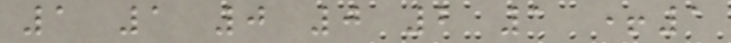1 1 0 0 2 1 +1
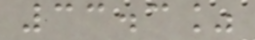33.3%
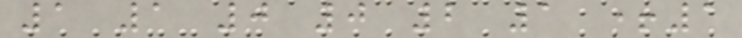1 1 0 0 2 1 +1
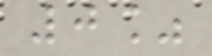0%
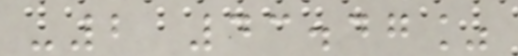-2 43.47%
